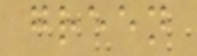green
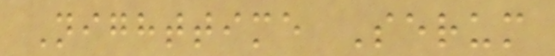Nighttime Serum
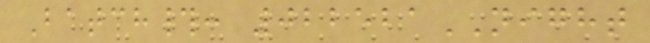Batch#: 022521NIGHT
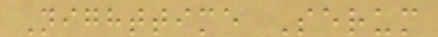Nighttime Serum
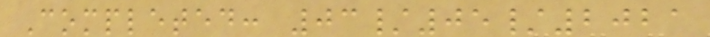Completed: 03/05/2021
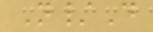N/D
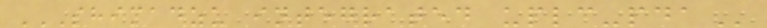SHIMADZU INTEGRATED UPLC-PDA
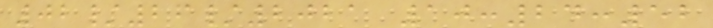02/26/2021 10:24:52
